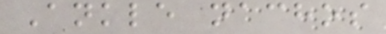Ankle nachos
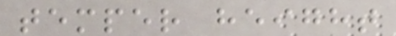temper height
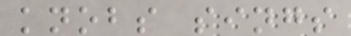knobs sings
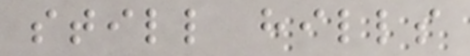still hills
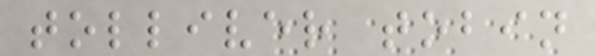tolliver tobin
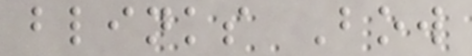blinks Bow
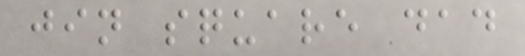jin square dad
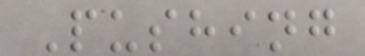Pushing
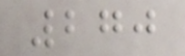270
